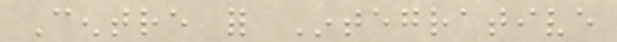Centre for Integrative
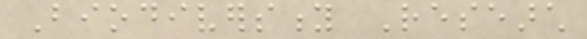Biodiversity Research
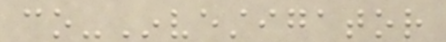co-Investigator
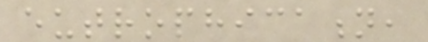eutrophication,
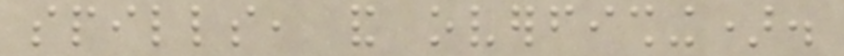spills, and overfishing).
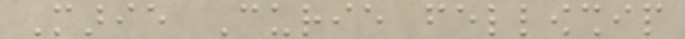Marie Curie fellowship
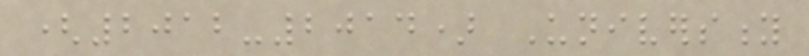(2012-2014) University
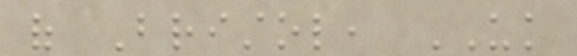of Bristol, UK
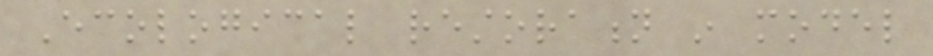Ecological restoration in model
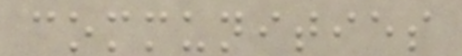communities
